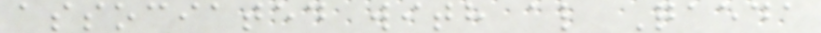associated with al Qaeda
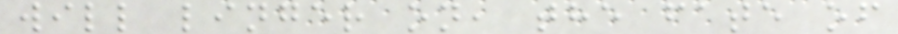will linger on, the fate of
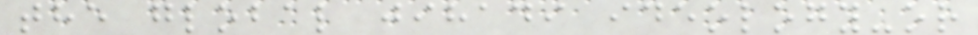the global jihadi ideology-or
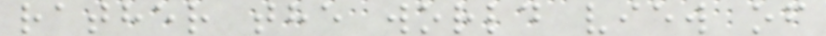rather the world view of
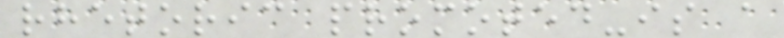rhetoric promoted-is a
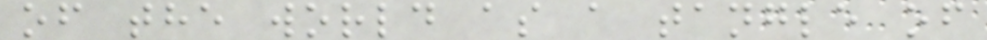of the world as a tangle of
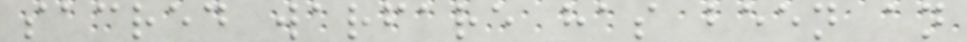sacred warfare has been an
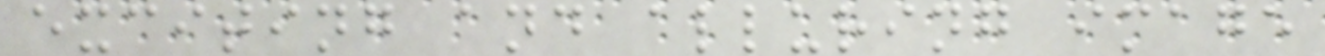exciting and alluring image
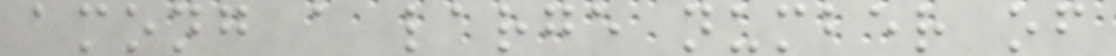among a large number of
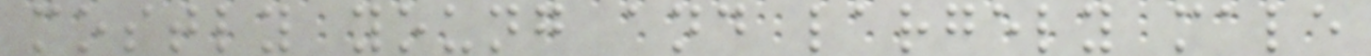mostly young and largely male
